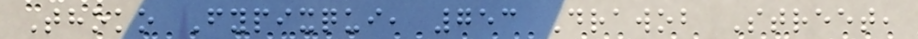Thoko Fypixqui, 753 Drawob Street,
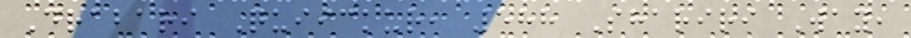Drabari Quiickur, 588 Shariri Way,
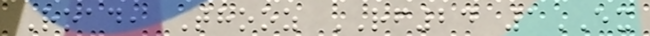Road, Thooz RF24 1EX
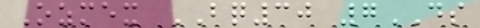Ozmex BQ30 7DS
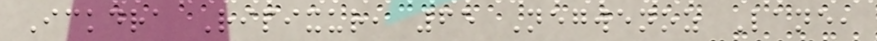Ickdra Ripixur, 65 Negwenoz Lane,
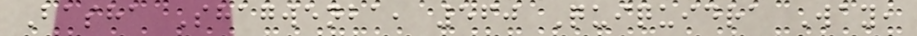Basha Shagwenba, 560 Quiquidra Way,
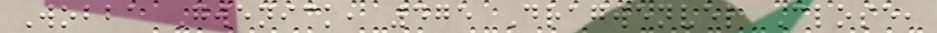Wobba Gwenick, 475 Dragwenvel Close,
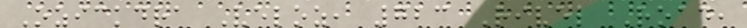Ozickdra Veloz, 723 Rivel Road,
